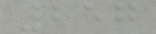257
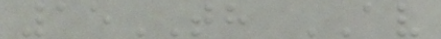15TH AV
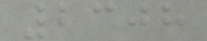2308
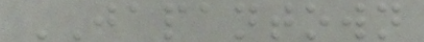JAPANTOWN
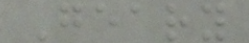Geary
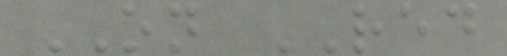ON RED
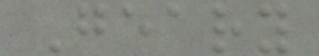Geary
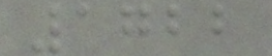1722
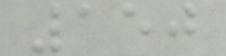150
